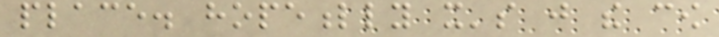place. hopefully it's just the cow
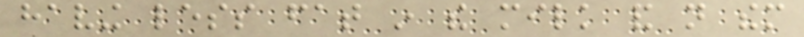having less fat in the milk and not them
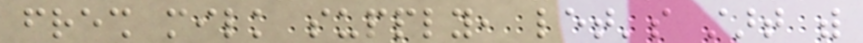fresh milk supply, let's start with
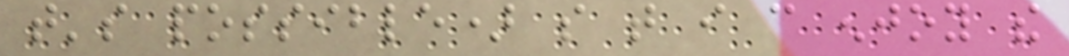that's possible) so that i can enjoy the
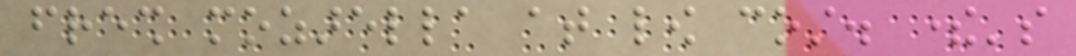fresh mozarella at low cost. there's
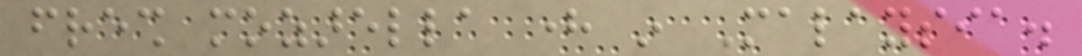fresh mozarella here in Malaysia.
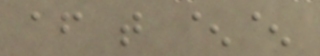after that ^^
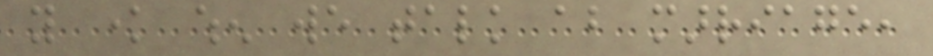you know when we talk about marriage,
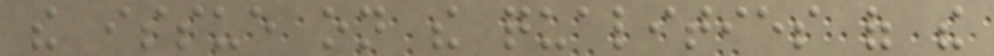the issue on the qualities of the
